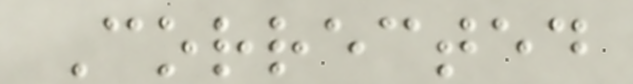Corrected
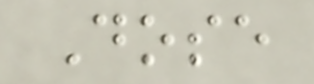Dose
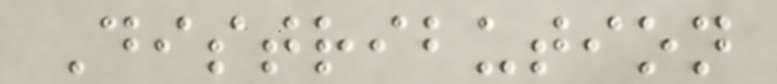Distribution
